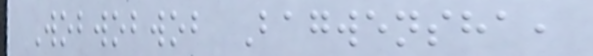Wobwobwob Bagwensha,
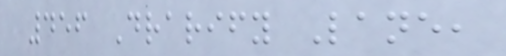456 Drarify Lane,
